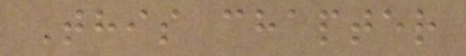This chapter
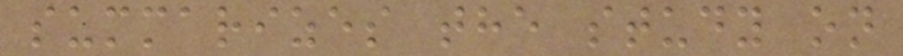summarizes the study on
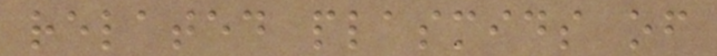related plasmids of
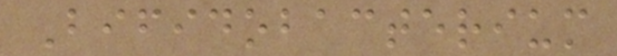Bifidobacterium
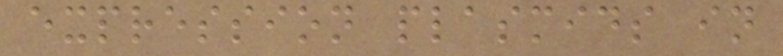expression plasmids in
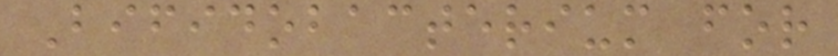Bifidobacterium for
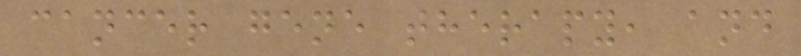cancer gene therapy, and
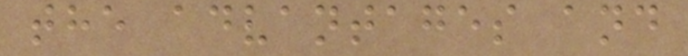the advantages and
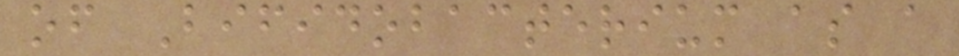of Bifidobacterium as a
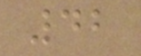42
